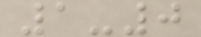1-0
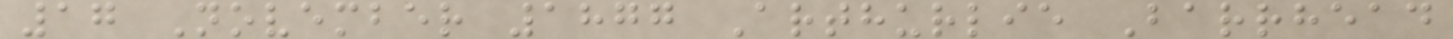17 November 1877 Arthurlie Barrhead
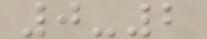0-2
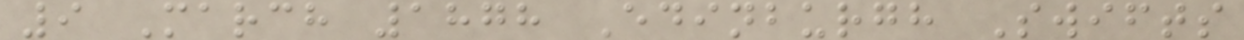9 March 1878 Edinburgh Swifts
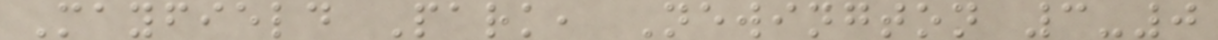Mayfield Park, Newington 3-0
